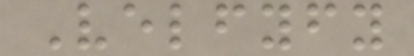Velfyfy
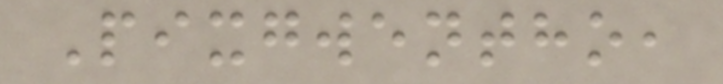Pixgwentho,
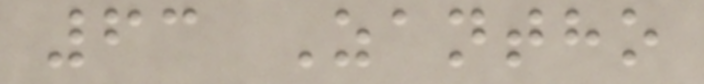63 Zantho
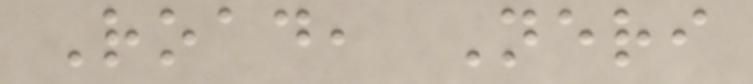Road, Neri
